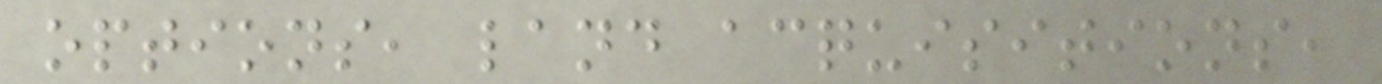options, land acquisitions,
